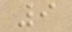9
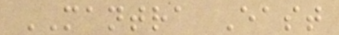MANTRA East
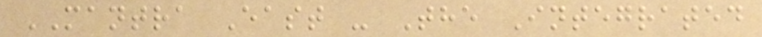MANTRA East - The Integrated
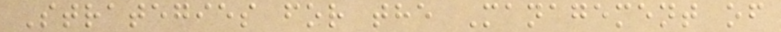Strategies for the Management of
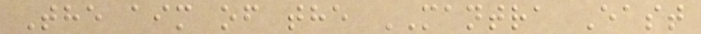The aim of the MANTRA East
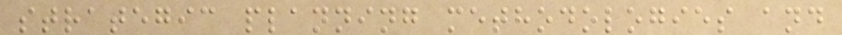strategic planning methodologies and
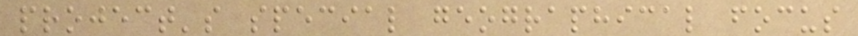project's special geographical focus
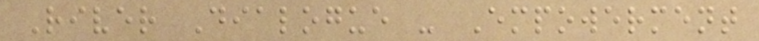River Dialogue - Empowerment
